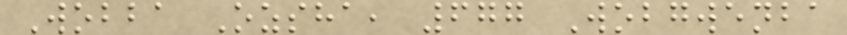Wobba Ozsha, 677 Wobgwenba
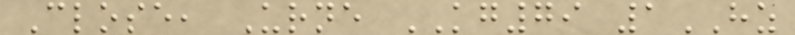Close, Urne KG79 1HZ
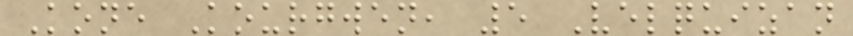Kone Kourgwen, 5 Velquizan
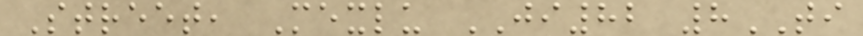Street, Mexlu JI82 8TI
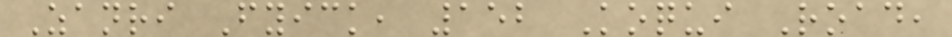Zanri Fyick, 152 Koqui Road,
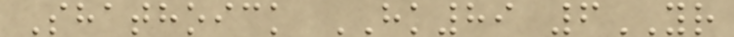Shathoick HK89 6YR
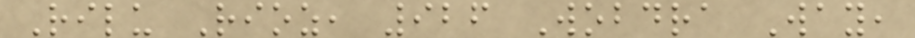Rilu Rioz, 926 Wobdra Way,
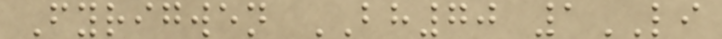Fyrigwen BH70 1LI
